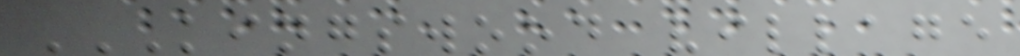KINGSWOOD VILLAGE
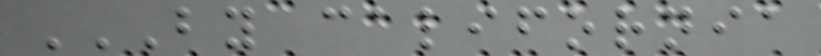BY CALIFORNIA
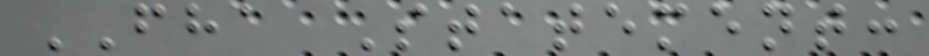FHA Statement:
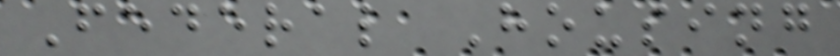Federal Housing
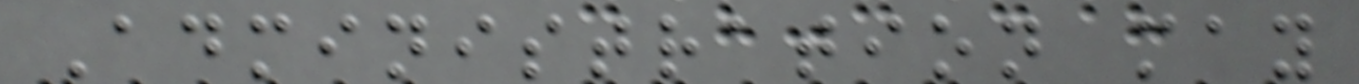Administration may
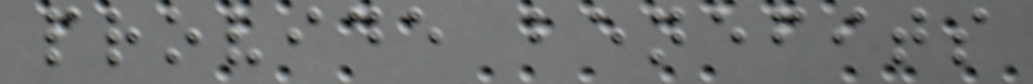provide benefits
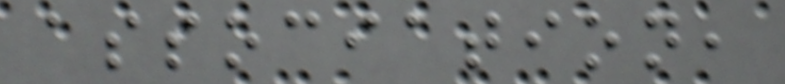association,
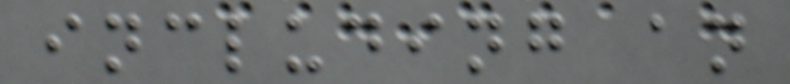including an
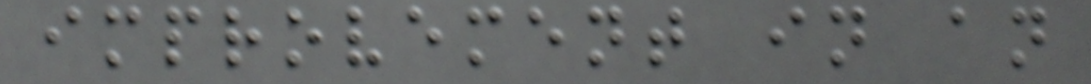improvement in an
